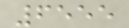6555
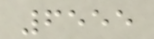6555
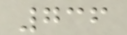736
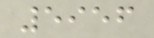5956
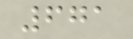671
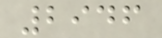2946
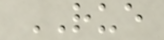RUE
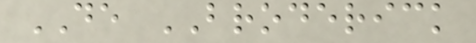DE BRODERICK
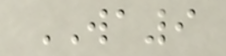WA9
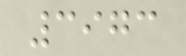3973
